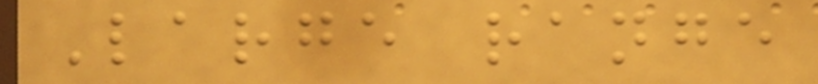Large range
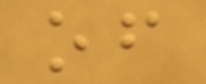of
